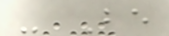- Be
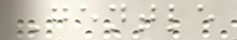Gentle
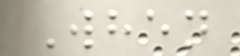When
